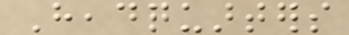Headquarters
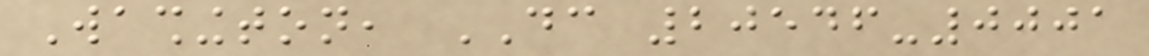Washington, DC 20546-0001
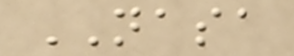NASA
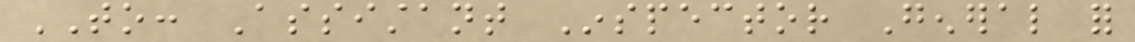TO: Assistant Inspector General for
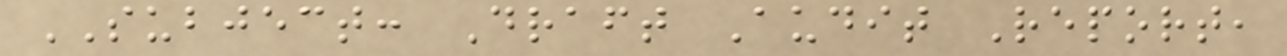SUBJECT: Draft Audit Report,
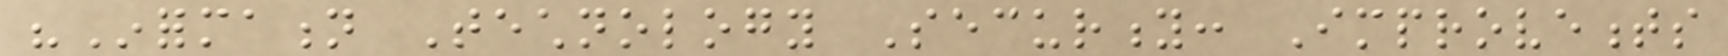"Information Technology Security: Improvements
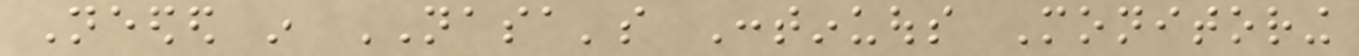Needed in NASA's Continuous Monitoring
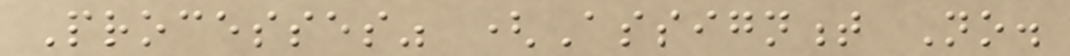Processes" (Assignment No.
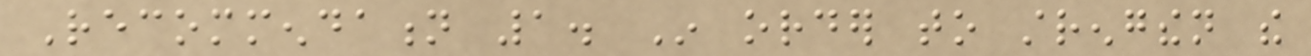Recommendation 1. In order to strengthen the
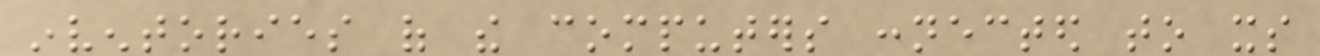inventories of the computers connected to its
